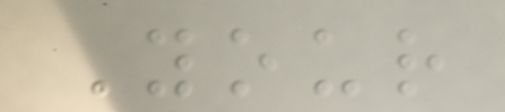Your
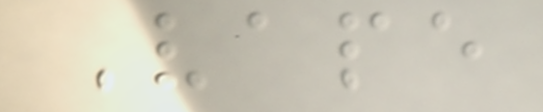Vape
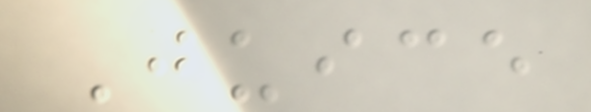Juice
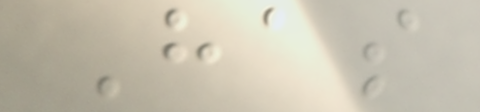Has
